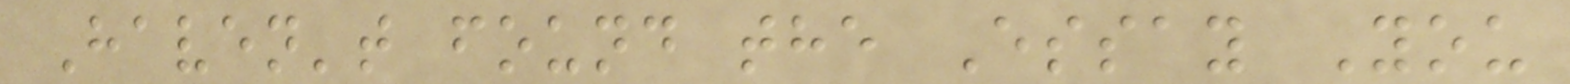Haven't found the Essay You
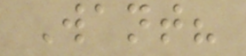Want?
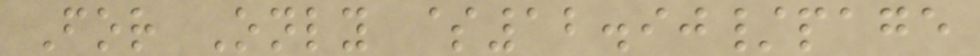For Only $12.90/page
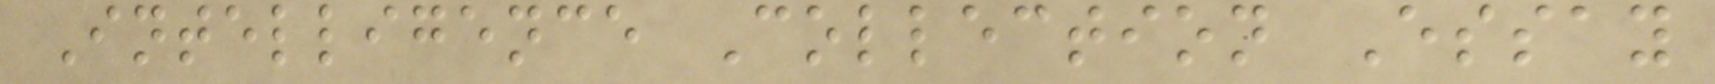Intelligence Collection Essay
